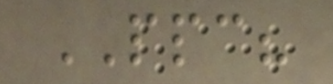PPC?
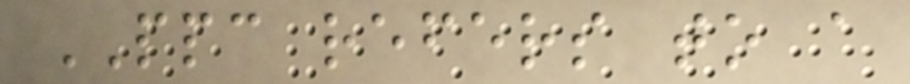PPC refers to a
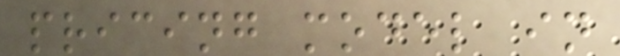pricing model in
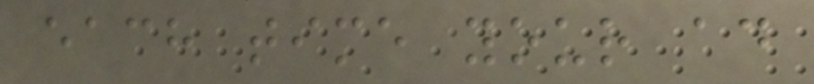each time your ad
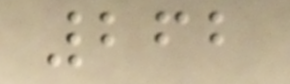262
